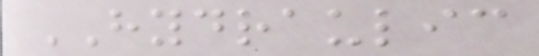HYDRAULIC
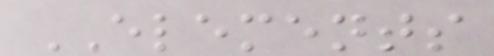ELEMENTS
